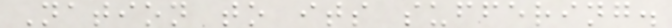Nation to its suffering.
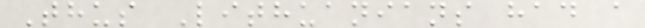Thus Lithuanians had a
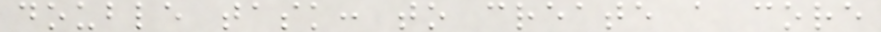double task: to create a core
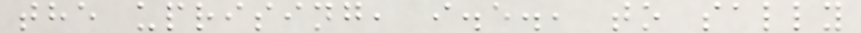the uprising, i.e., to sally
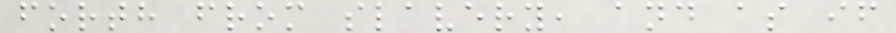forth from slavery, and as if
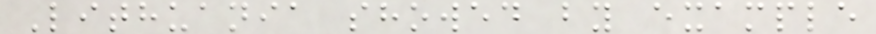Lithuania showed by example
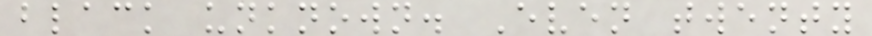black unknown. Even twenty
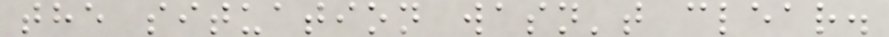the situation wasn't clear.
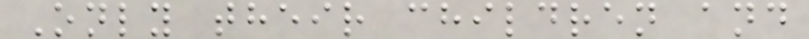Only their children and
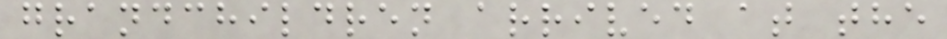grandchildren arrived at the
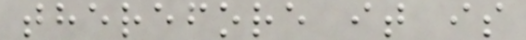therefore it is
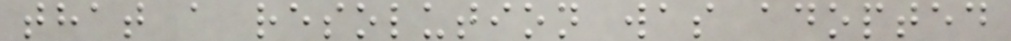that a resolution was adopted
